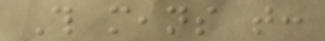This means that:
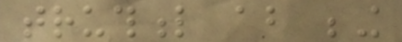truthful about being
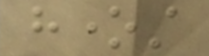honest
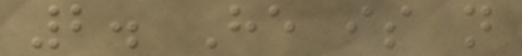2. He is not
